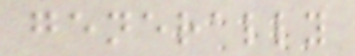generally
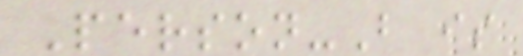Person-B is
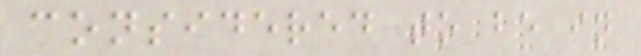considered to be in
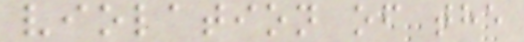violation of the
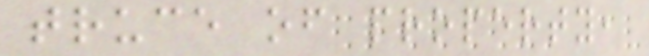truce of property,
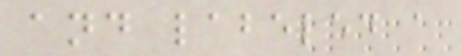and labeled a
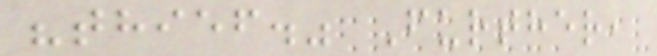"thief." Further,
